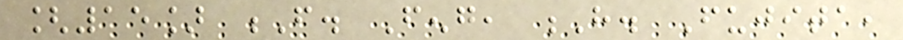[15] F. Feng, H. Fujita,
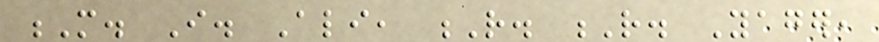M. I. Ali, R. R. Yager,
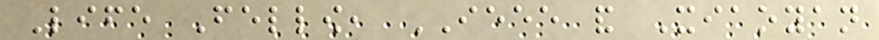Life Fellow, IEEE and Xiaoyan
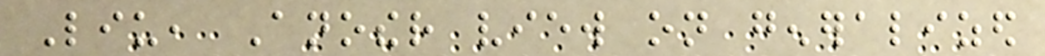Liu, Another view on generalized
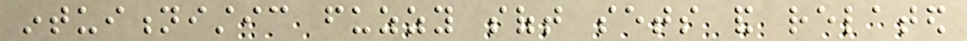intuitionistic fuzzy soft sets and related
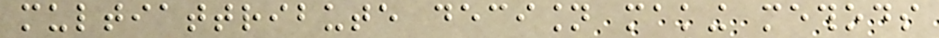multiattribute decision making methods
